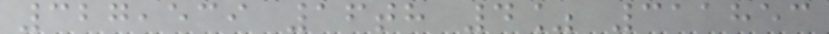327,539 16th 4% 311853
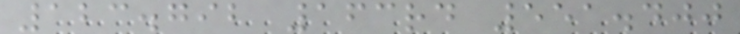123.792 163rd 551.400
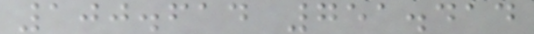100.614 751.414
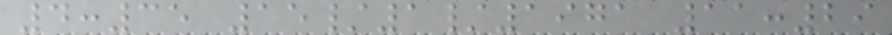4:35 15/1/1971 11:29
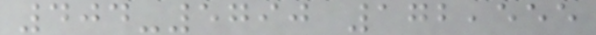404-5790 172,555
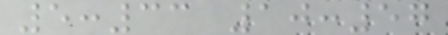5:33 10:57
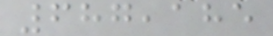687,185
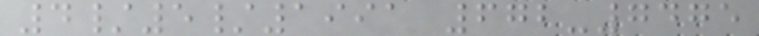4/5/1991 672-7475
